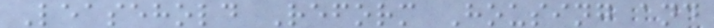Leasehold Reform Housing and
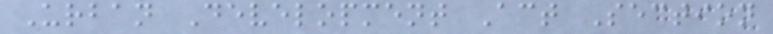Urban Development Act Section
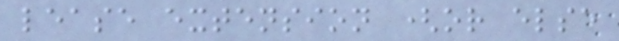lease extension (or else
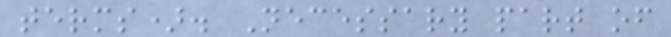terms). Necessary part of
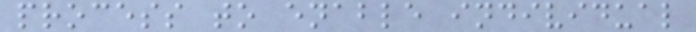process to enable individual
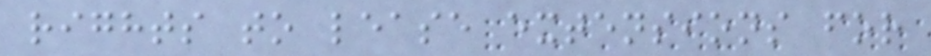rights to lease extensions for
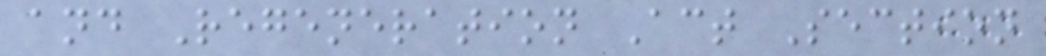and Regeneration Act Section
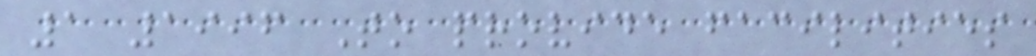1 1996 To provide facilities
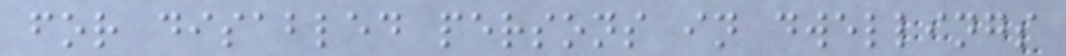for disabled persons in dwellings
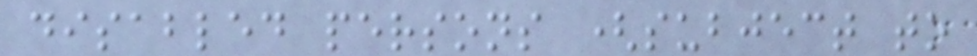disabled persons (subject to
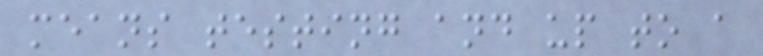means testing and up to a
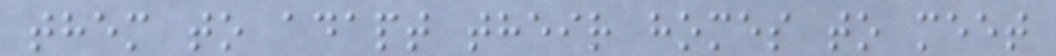them to adapt their homes to meet
